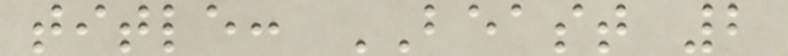title: BEAST 2
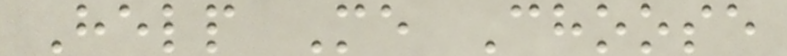Help Me Choose
